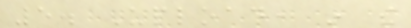5. Upload, in the
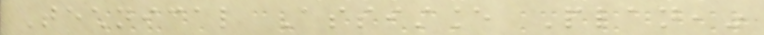Technical Assistance Plan,"
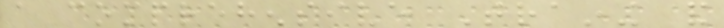a comprehensive Training and
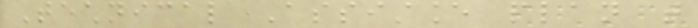Technical Assistance plan that
